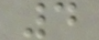4
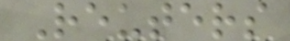Reuters
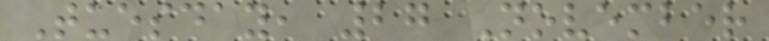Tuesday, 27 November
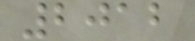2012
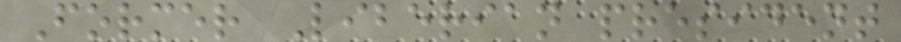Former Liberian president
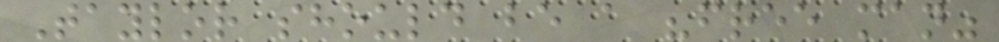Taylor should be a "free man"
